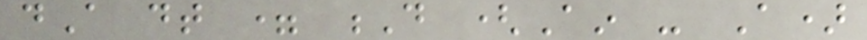dA dt = D (Ain - A)
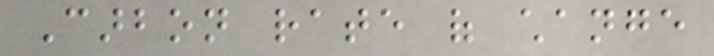Carbon rate of change
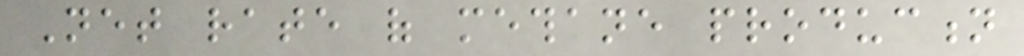Net rate of methane production
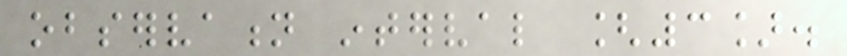observation interval [3].
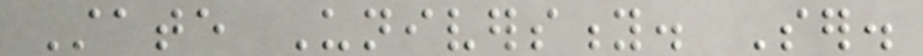State University. Ser.
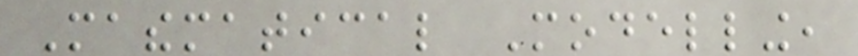Mathematical Modelling,
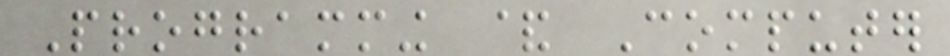Programming & Computer
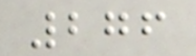276
